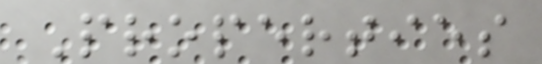Properties
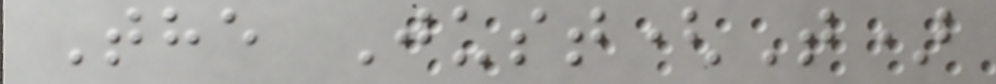The Just(T)
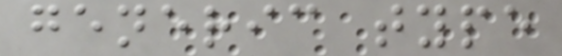generic type
